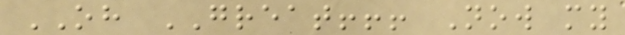OH GREAT!!! Now my
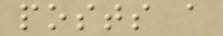posts a
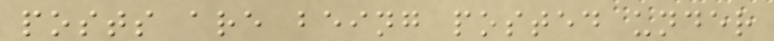posts are being posted under
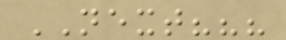NEXT???
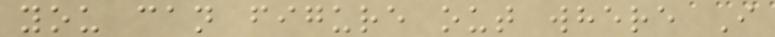you can figure out where I
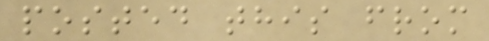posted this from
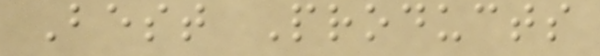Best Products
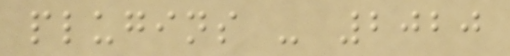plugins - 2020
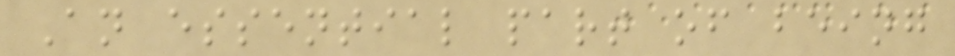An essential part of being
